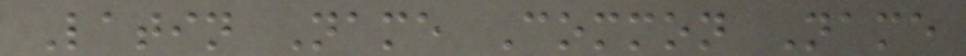Latin Name Common Name
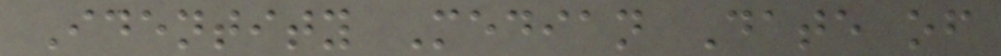Identity Median Date of
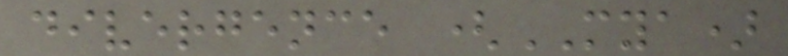divergence (MYA)
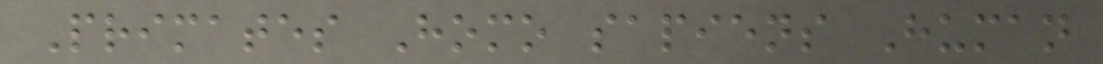Primates Homo sapiens Human
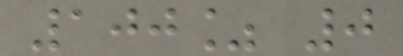100% 0
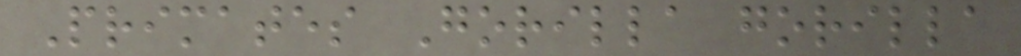Primates Gorilla gorilla
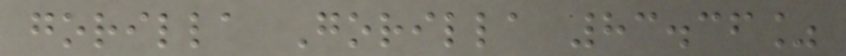gorilla Gorilla 83.36%
